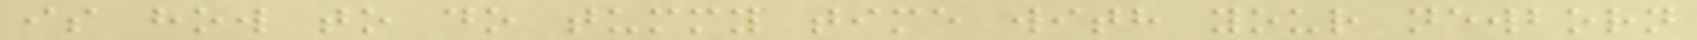is how to do tummy time with your newborn
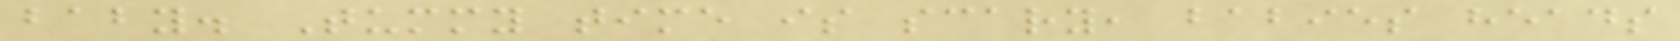baby. Tummy time is scary, babies heads
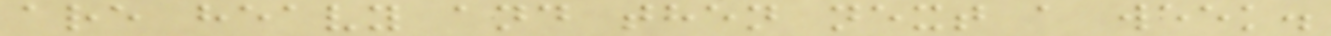are heavy and then next a week.
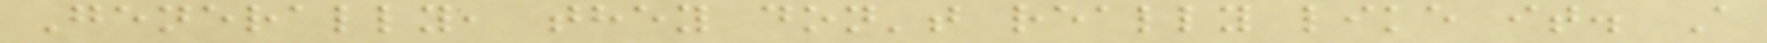Generally, they don't really like it. A
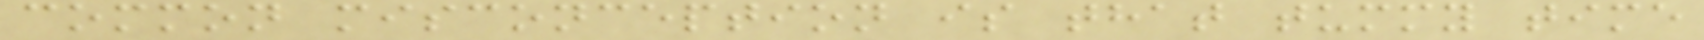common misconception is that tummy time
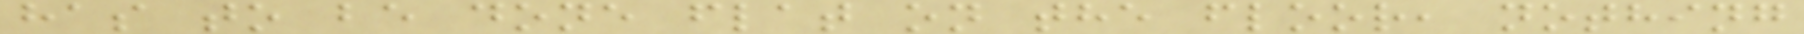has to be done flat on the floor, nothing
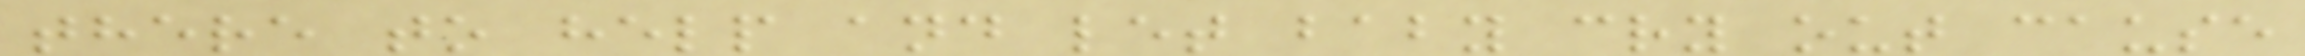there to help and let baby cry out cause
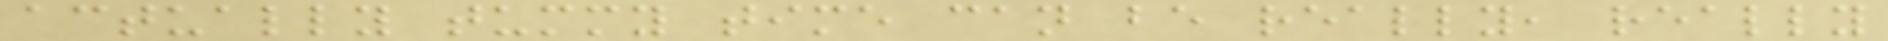actually tummy time can be really, really
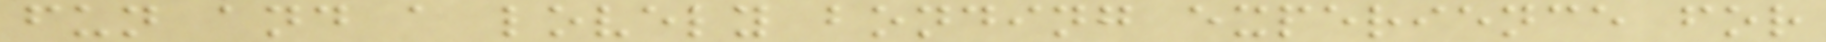fun and a lovely bonding experience for
